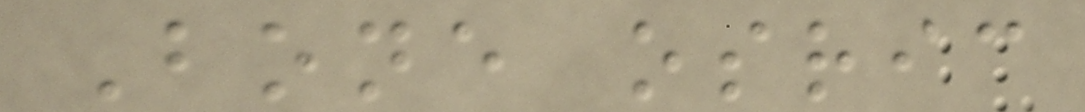Bone osric
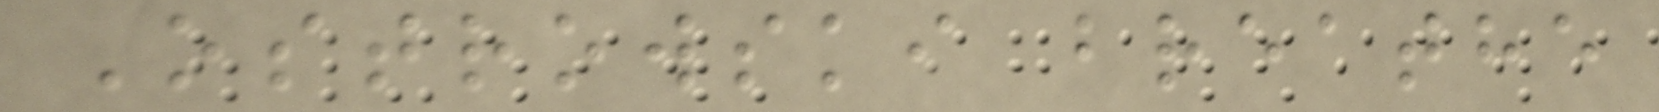Ostrowski breathe
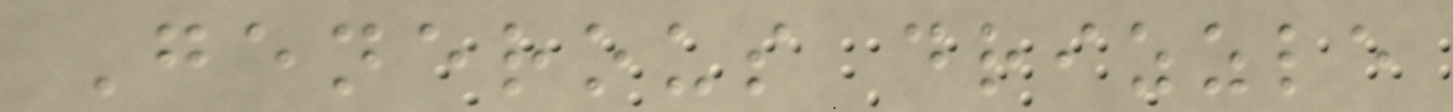Generous drizzle
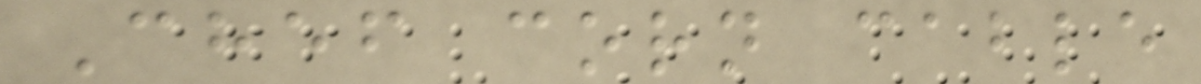Chef corn cable
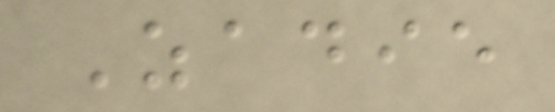Zadie
